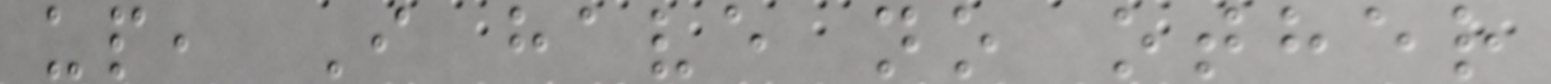up, I have no other
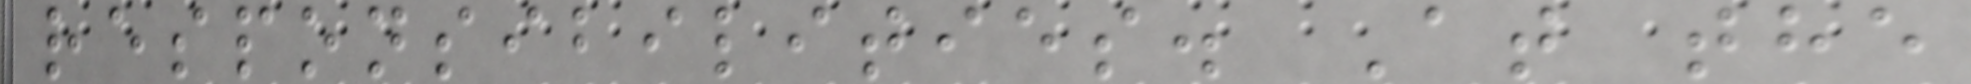responsibilities. At the
